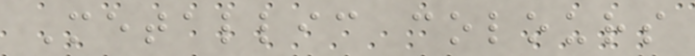Metallic colours
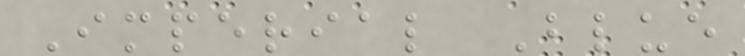Imperial Blue
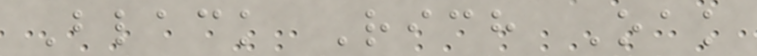Black Rich Oak
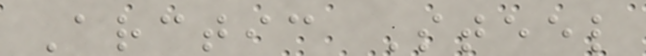Arctic Steel
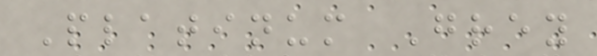Platinum Grey
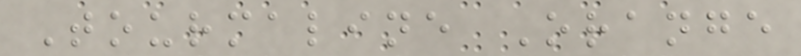Tourmaline Orange
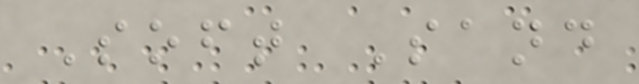Soft Sand
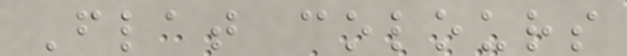Flat colours
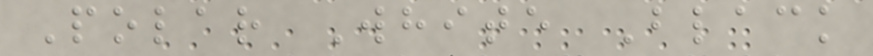Polar White Black
